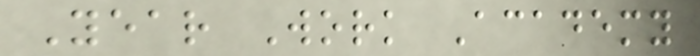Year Work Academy
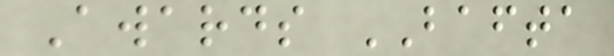Awards BAFTA
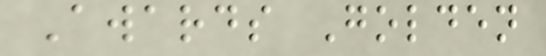Awards Golden
